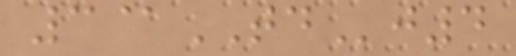3@TDj4
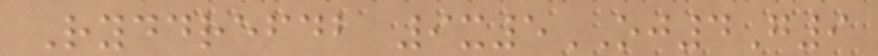Ryddrefdb 9x5OJ4G9
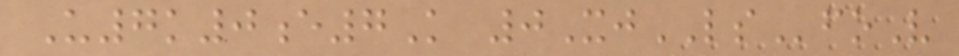U7k0e7K 0XjLSfoV
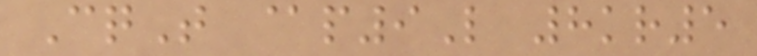CqT @p9L 8kr5
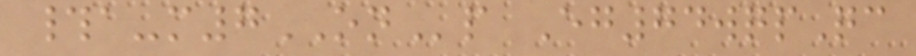#a-m7ONp Eg74wqpQc
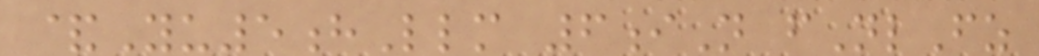&Yu5hLlm 6iN fNlFz
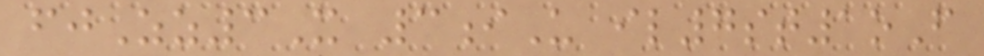fjZz3X 3iU il7st1oF
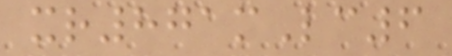xr871mLc6
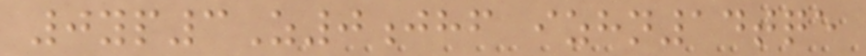0yp3Z0jhf izhn14tqe
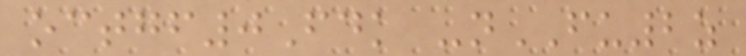octgf0Fdk -nFU2z
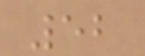52
